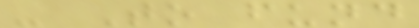- To fund
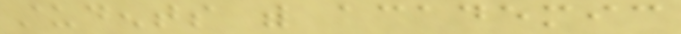students with academic
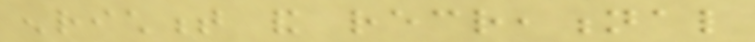enrichment and recreational
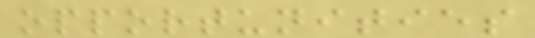opportunities
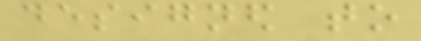designed to
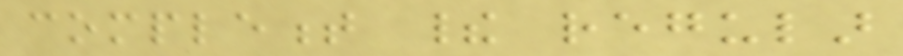complement their regular
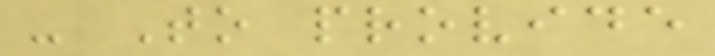- To provide
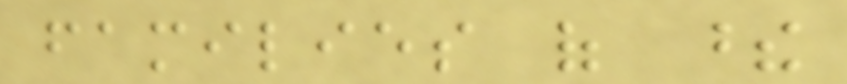families of these
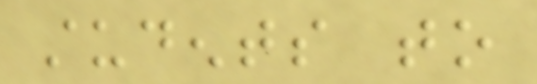students to
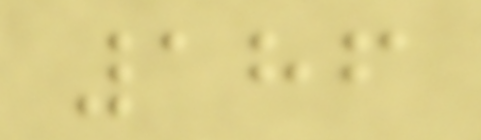186
